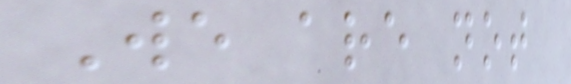We are not
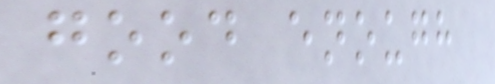good enough
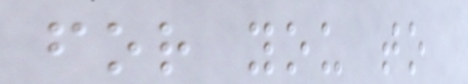for you to
